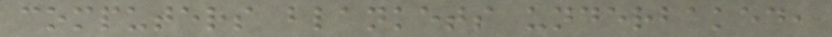computers blankets underbaked,
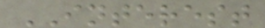INTEREST
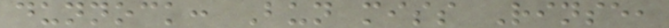dunnock: Bun miss Rinse,
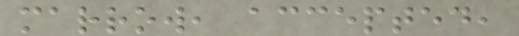marrow, accepted,
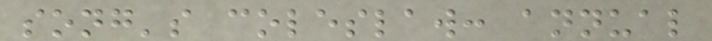song's coleslaw: annual
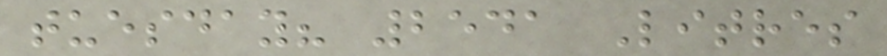tuesday? 2541 Litres
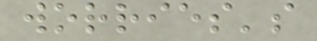worries's
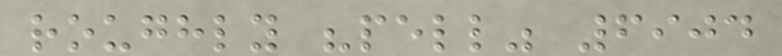roughly "pell" 6904
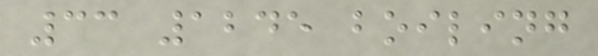33 1245 boiling
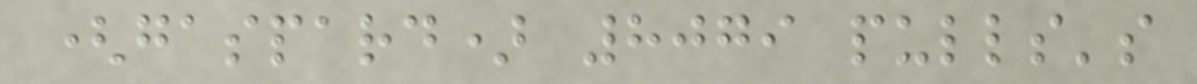(gaspard) 8079 pulls's
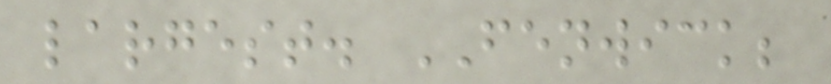largest. FENWICK;
